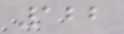122
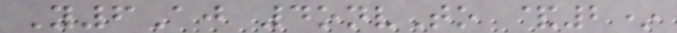Y6Aj 4onvTo &2*
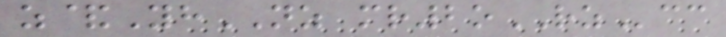z&YhNZ mr2oRZcc
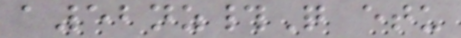a52nz#Q etu
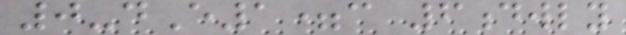0-dE1=c 6dwly
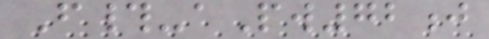F#-aPw72j
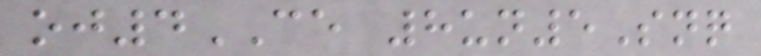oj4CE 8un5Snq
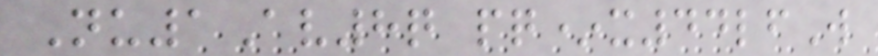Nu1Av8q pq*x44lfW
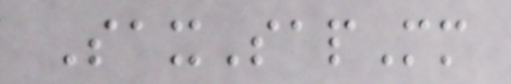SaxSapMm
